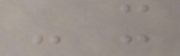- it
